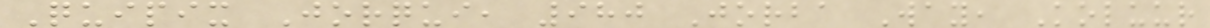Quipix Jorqui, 980 Jorba Way, Koluur
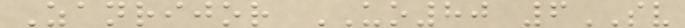Zanrijor UO80 6SV
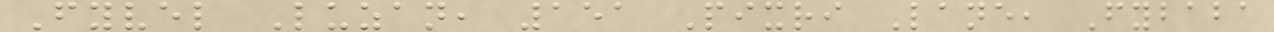Fyvel Luzan, 151 Pixri Lane, Fybaba
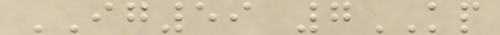IG59 7KP
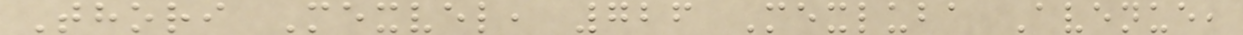Thori Mexvel, 726 Mexluba Avenue,
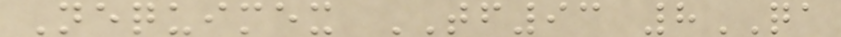Nequimex TF93 8QA
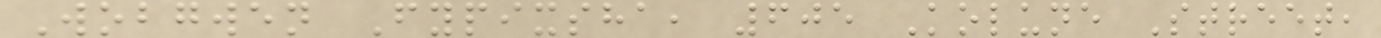Wobgwen Fypixsha, 605 Kolune Street,
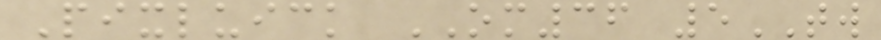Pixluick OM36 5TW
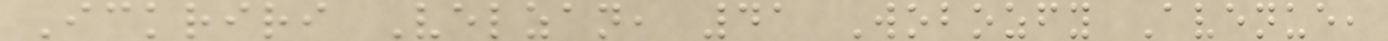Ickriri Velzan, 41 Wobozfy Avenue,
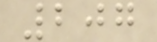207
